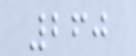260
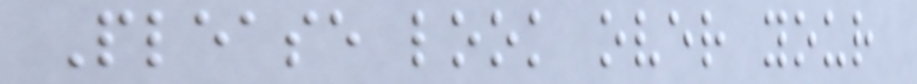Please look over your
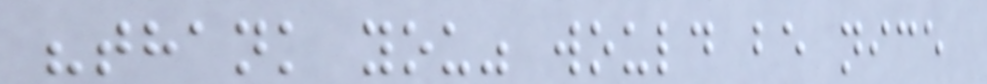"thank you" would be nice
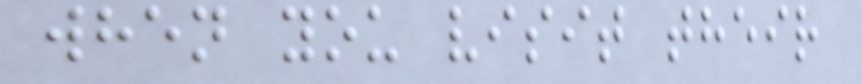when you visit their
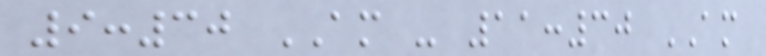9:30 AM - 11:30 AM
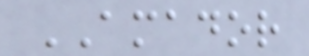AMADOR
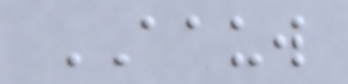AAUW
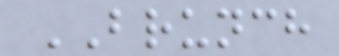BRUNCH
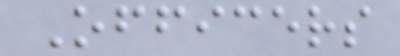Officers
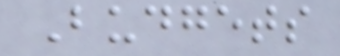Budgets
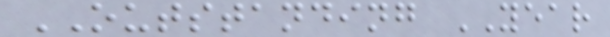OUTSTANDING YEAR
